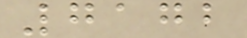7172
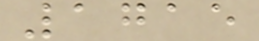1715
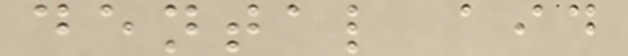dental aid
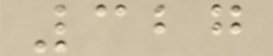327
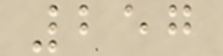257
